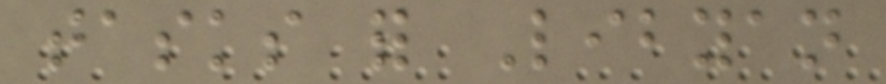tasks for Libyan
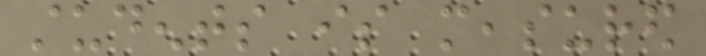students is measured
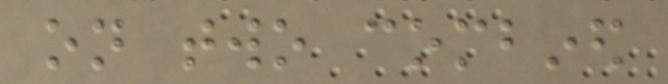on two combined
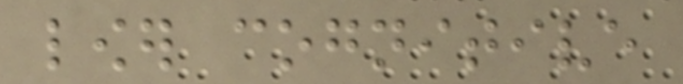lower cognitive
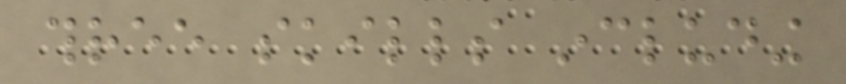three skills including
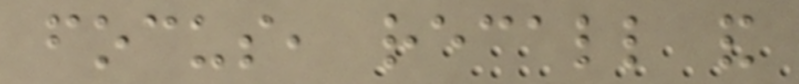focus, recall and
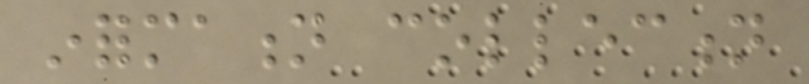information collection
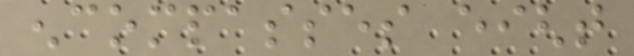encompasses eight
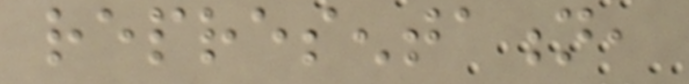representation,
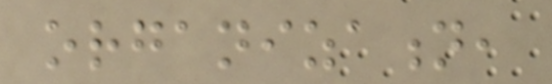organization,
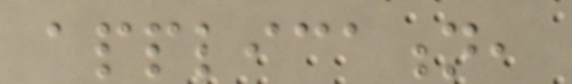application,
